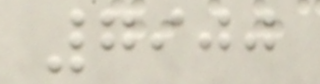7900
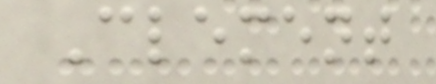Clement
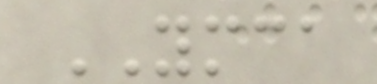YMCA
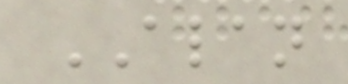ALAN
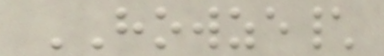HOWZE\
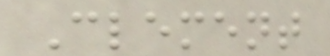Clement
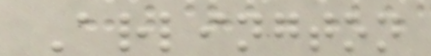Arlington
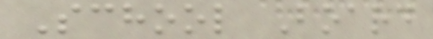School Board
